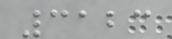3123
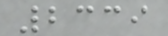2339
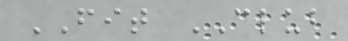FIT CLUB
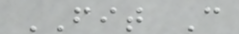FIT C
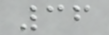36
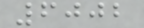6002
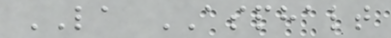LA ASPHALT
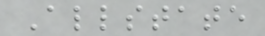Allstate
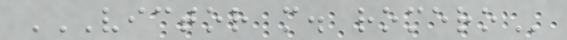VICTOR M. ROMERO
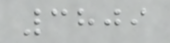3809
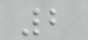2
